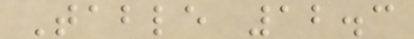Table 12.3
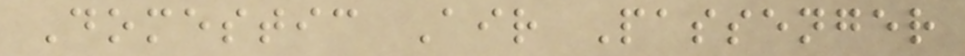Domestic Air Passenger
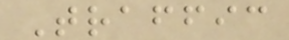Traffic
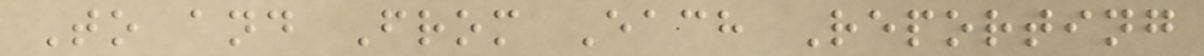To and From Each Reporting
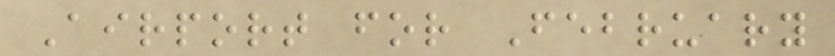Airport for February
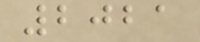2021
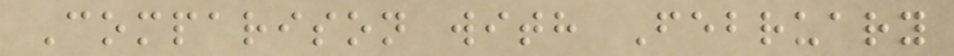Comparison with February
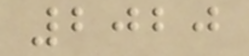2020
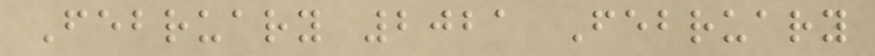February 2021 February
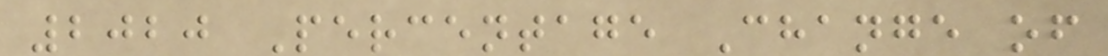2020 Percentage Change of
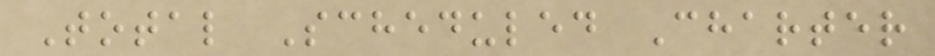Total Scheduled Charter
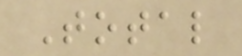Total
